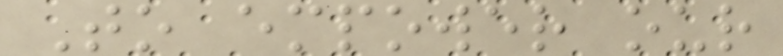To empower our
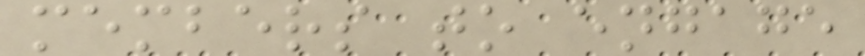members to engage
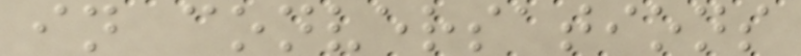in conversations
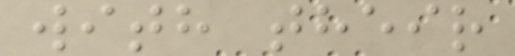with their
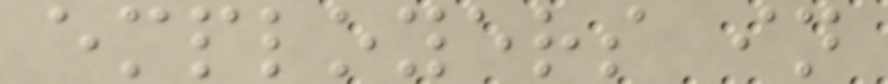employers in
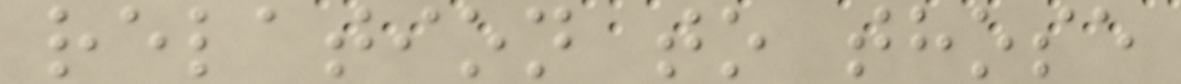relation to those
